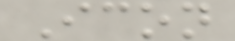Icon
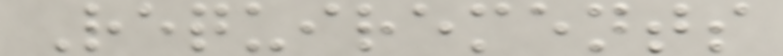Requirements
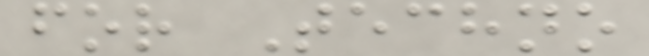for Techno
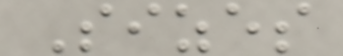Sizes
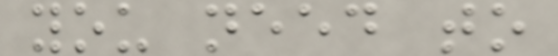you need to
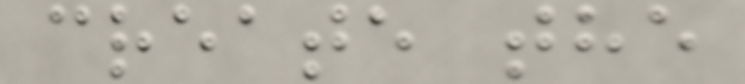create the
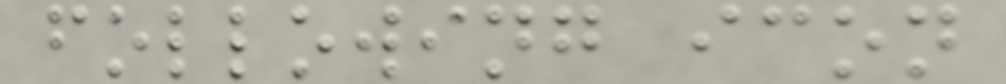following icon
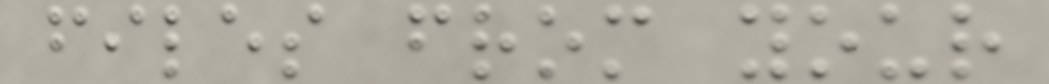files from your
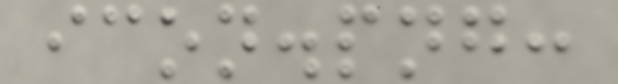icon.png:
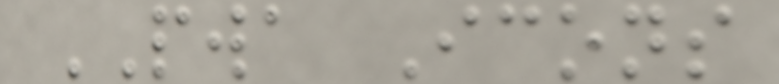PWA Icons
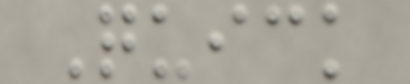Quick
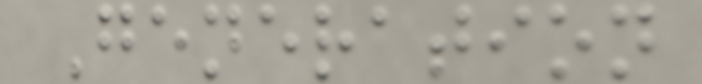Generation
